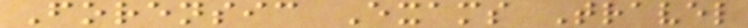Forensic Exams Travel
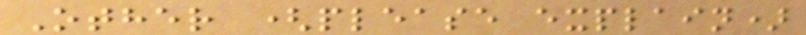Other (please explain)
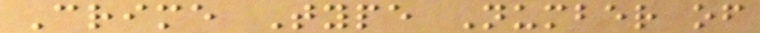Crime Type Number of
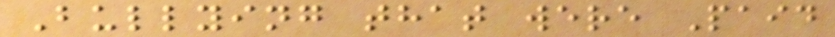Bullying that were Paid
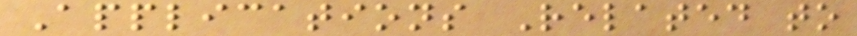Applications Related to
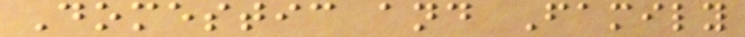Domestic and Family
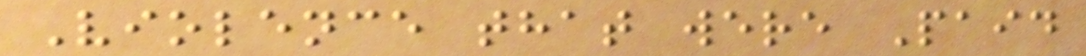Violence that were Paid
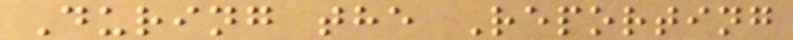During the Reporting
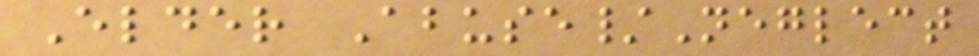Elder Abuse/Neglect
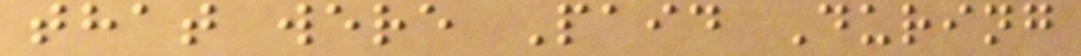that were Paid During
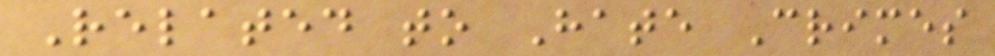Related to Hate Crimes
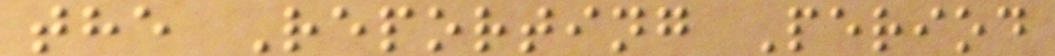the Reporting Period
